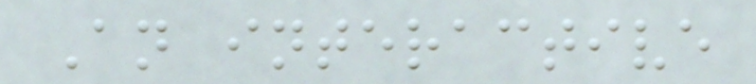An interactive
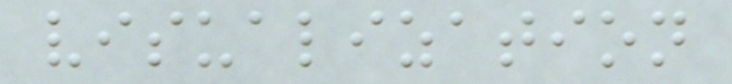visualization
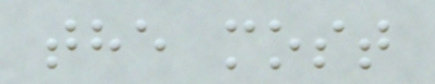the most
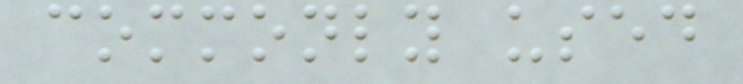commonly used
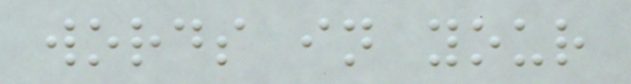words in your
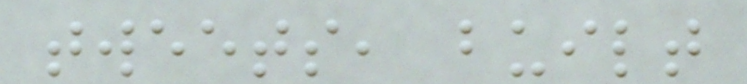tweets, built
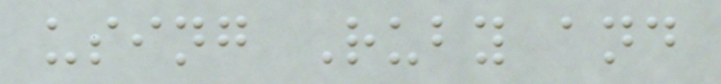using Ruby and
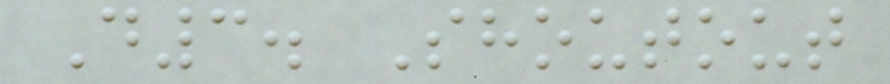D3. Shoutout
